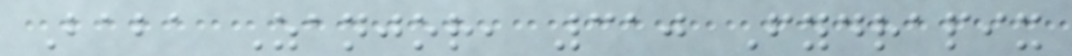Baba Zanjor, 310 Fydrapix
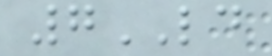7LD
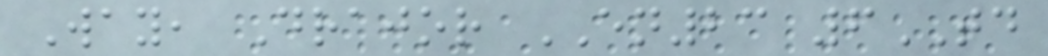Way, Drajor EN23 6TD
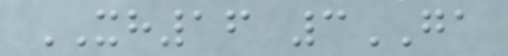XH16 3GA
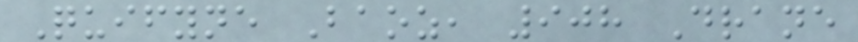Quifyne Baoz, 908 Drane
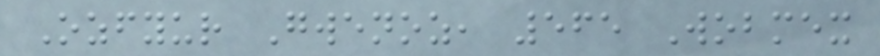Ozfyur Gwenoz, 565 Wobmex
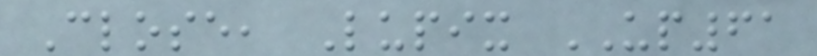Close, Lupix UP61
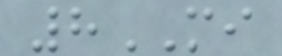8MI
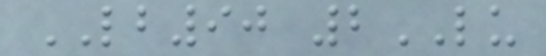LB90 2LU
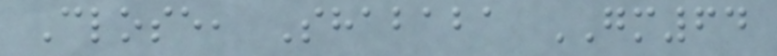Close, Shababa GM64
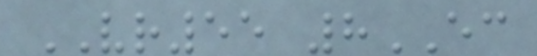VR55 8EC
